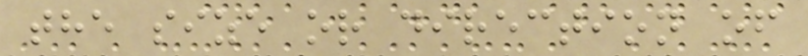the size or direction of
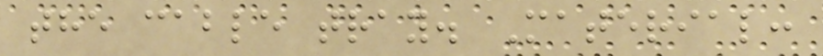the cable tray. Material:
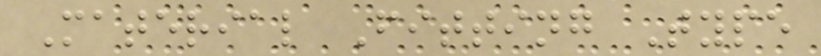Material Fitting Type
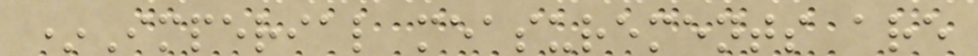*Imperial measurements are
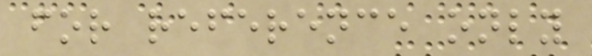for reference only
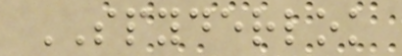SPYDERLOK
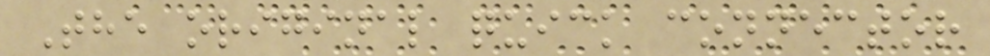The original quick connector
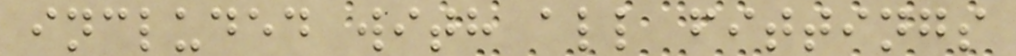included with all fittings
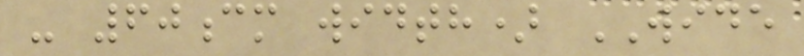- 60cm width) WIDE
